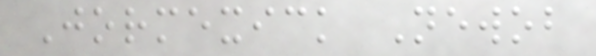Jormexick Newob
